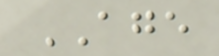AGE
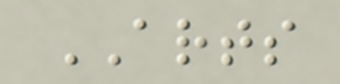ARTS
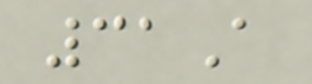31A
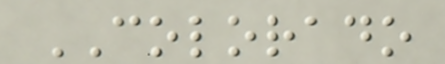COLORADO
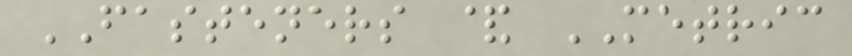FASTENERS & METRIC
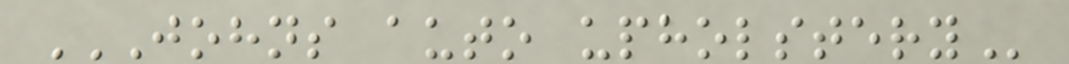JOHNS AUTO UPHOLSTERY
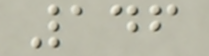146
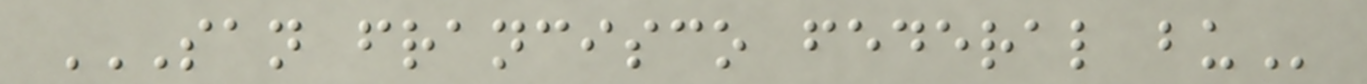SAN FRANCISCO FEDERAL BU
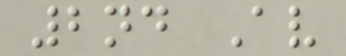2nd Av
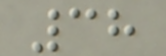38
